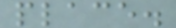place.
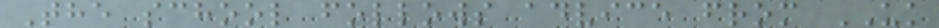The school follows advice from UK
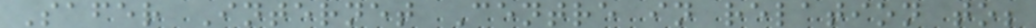Safer Internet Centre in relation to;
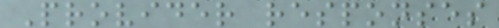Provider responses
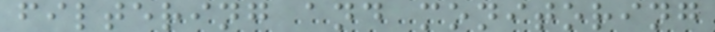filtering and monitoring
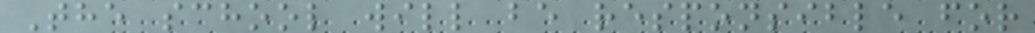The school will be responsible for
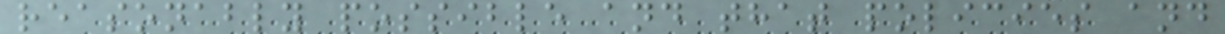reasonably possible and that policies and
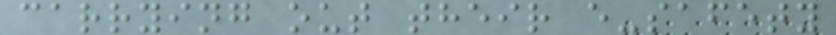carrying out their e-safety
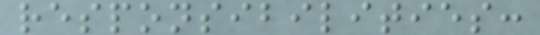responsibilities:
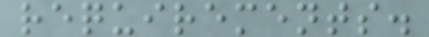requirements.
